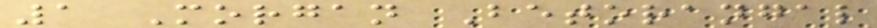1 Morgan Betorangal
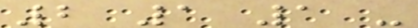2 1 1 -
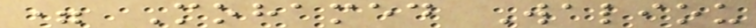= Mohamed Waliou
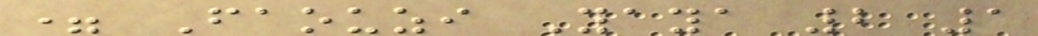= Faouzi Yaya 2 1
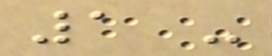1 -
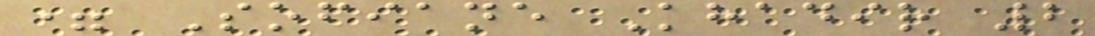= Sofiane Khadir 2
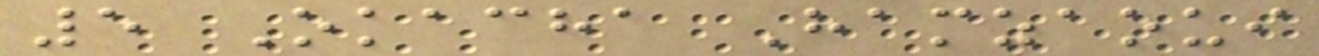5 Okacha Hamzaoui
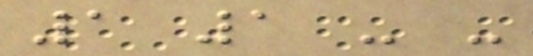1 1 - -
